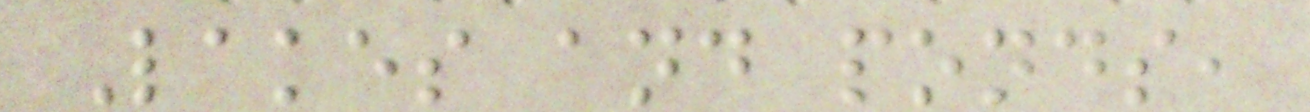Lakes and ponds,
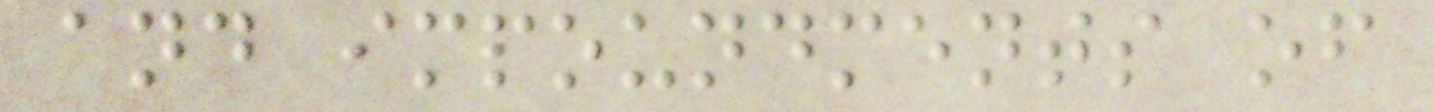and impoundments of
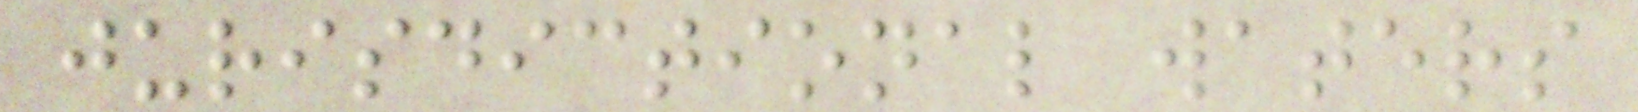jurisdictional waters
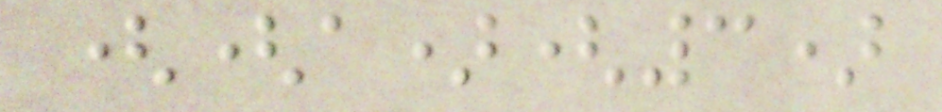((a)(3)
